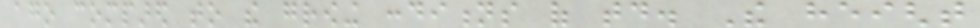ago compared to the growing conditions of today. The height
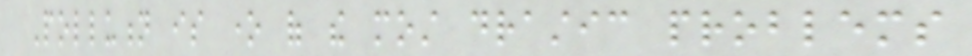Pollution is one of the most drastic problems
